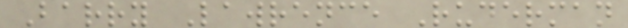Barry Lawrence Ruderman
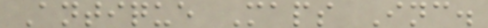Antique Maps Inc.
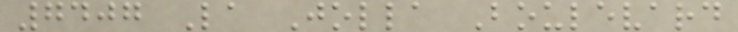7407 La Jolla Boulevard
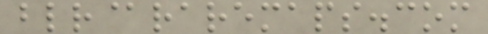blr@raremaps.com
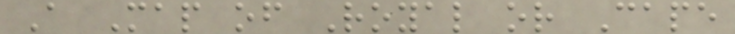A Map of Royal or Cape
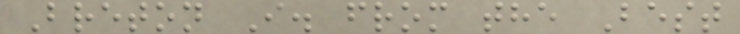Breton I. from the Best
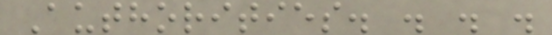Authorities. . . .
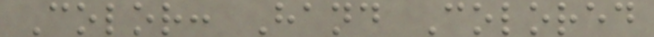Color: Hand Colored
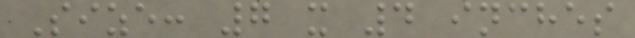Size: 7 x 4 inches
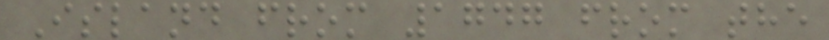Island from 1747 from the
